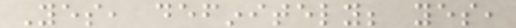Yes, definitely; yes,
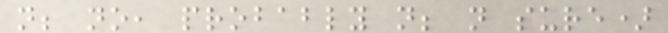not; no, probably not; not sure)
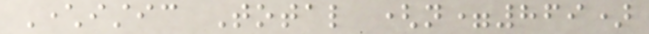Characteristic Total (n=869)
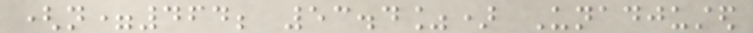(n=464; 53.4%) Unadjusted
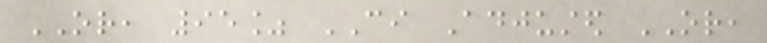OR, 95% CI Adjusted OR,
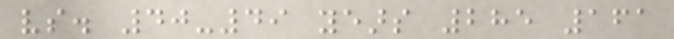vs. 40-49 years 285 161
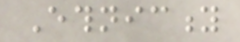Ethnicity
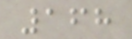168
